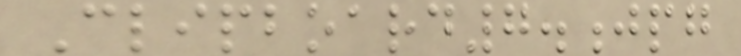Clipboard7.jpg
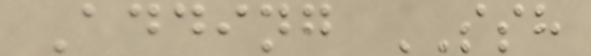Adding SSH
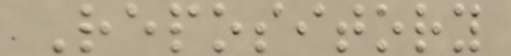Repository
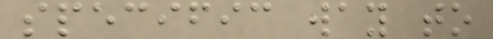specific way to
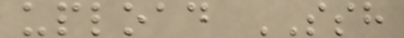upload SSH
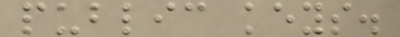public keys.
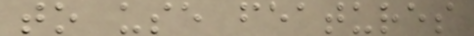to use features
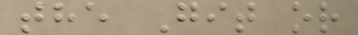the Git or
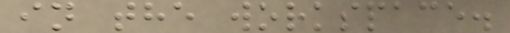in the workspace.
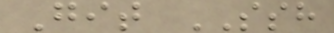Git SSH
